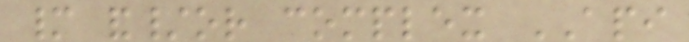many and/or complex API
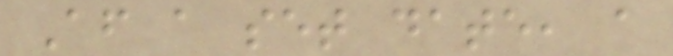After a set date, a
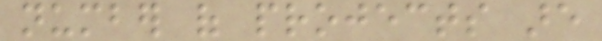number of projects are
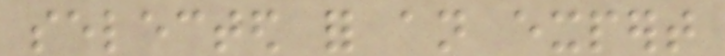selected for an expert
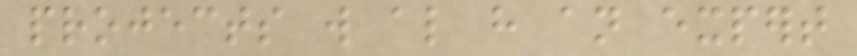projects will also have an expert
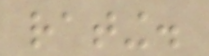rating.
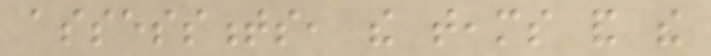assessments, the teams and the
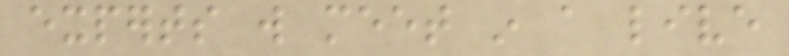experts will meet in a live
